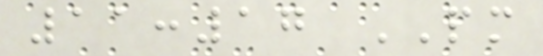11:17 PM
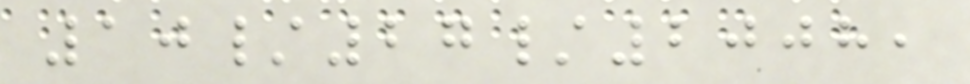10/27/2008,
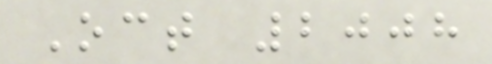Oct 2008
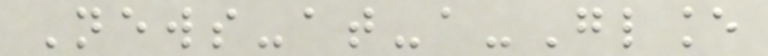News-at-a-Glance
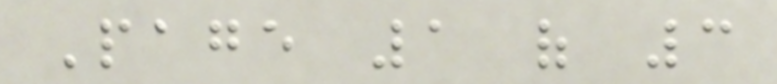Page 1 of 3
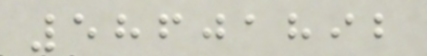58601892
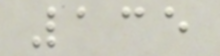135
